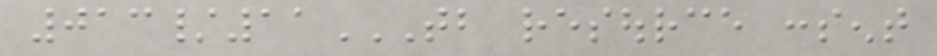013/11TB RESOURCE CONSENT
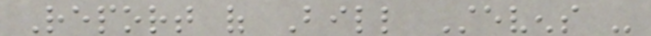Report of Bill Stevens -
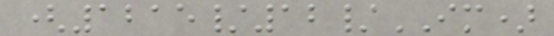(1215/12/IM)
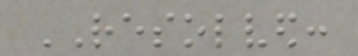RESOLVED:
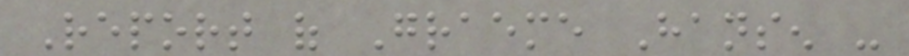Report of Graeme Hansen -
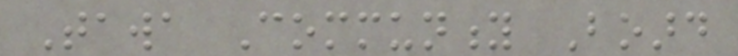Tawa Community Board
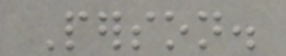Person.
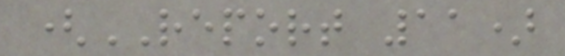(REPORT 11)
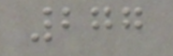277
